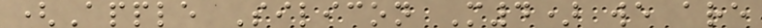(Apple Silicon M4) we are
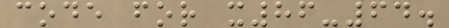code for x86-64.
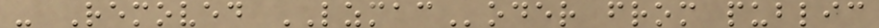- Removed LZMACoder from public
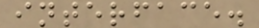interface.
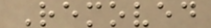Removed
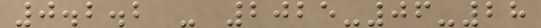0.2.2 - 2025-06-28
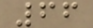66
